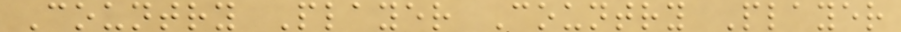Country Player Country Player
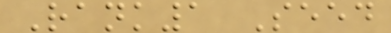Rank1 Seed
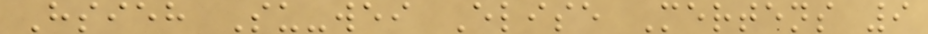Hsieh Su-wei Elise Mertens 9
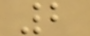2
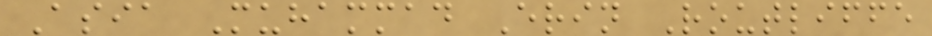Asia Muhammad Erin Routliffe
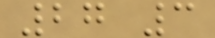27 3
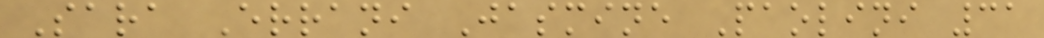Sara Errani Jasmine Paolini 31
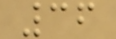36
